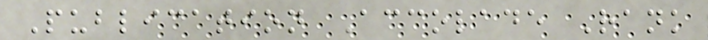Publication Accolade Rank
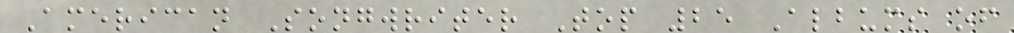American Songwriter Top 25 Albums of
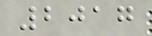2017
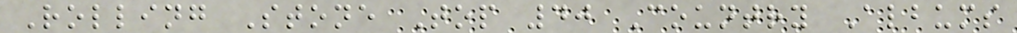Rolling Stone Top 40 Country Albums
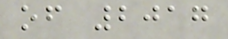of 2017
